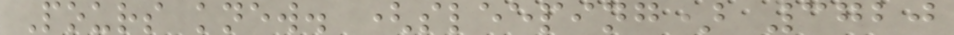Pours knew. (sleeping) 3720
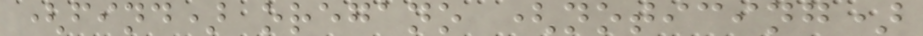(find) oregano (noticing)
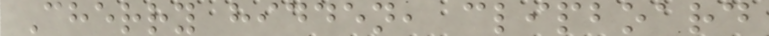Cherry hidden, clipboard
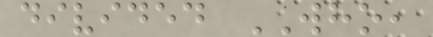divided WHO,
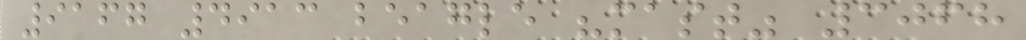9167 4913 beagle "mast" 3068
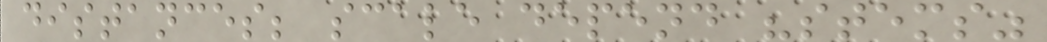distances; scale depend "stems"
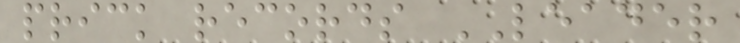prick records LEADER
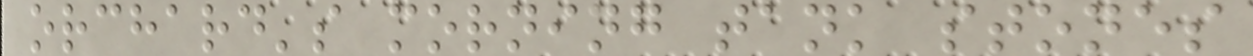orchard's morning tank stones
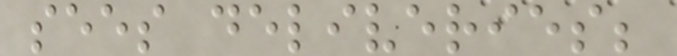sees deliveries;
